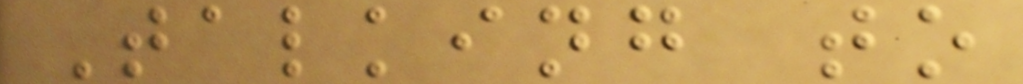Talking to
